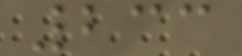233
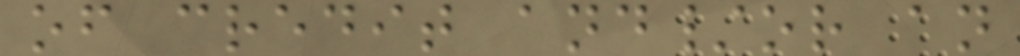of credit and/or an
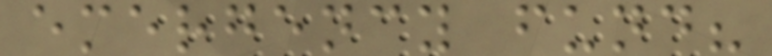emergency fund?
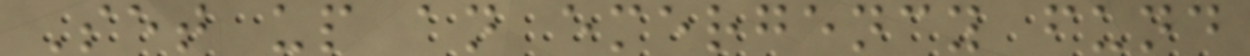Set up an emergency fund
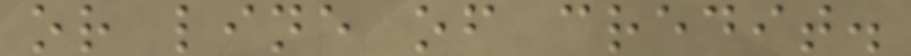or line of credit.
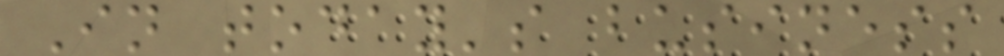In today's business
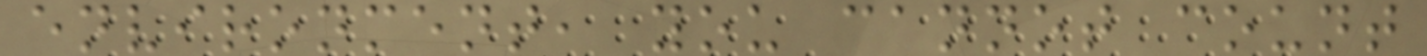environment, you cannot count
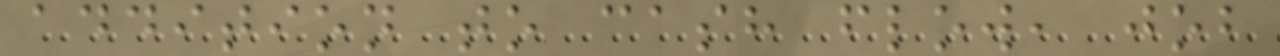addition to cash flow, job
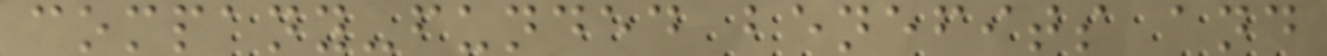company-funded benefits and
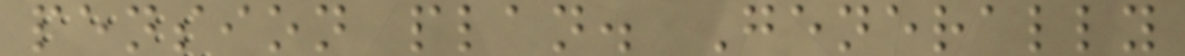pension plan. Generally
